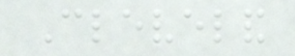Cleveland
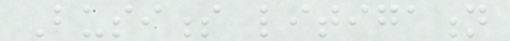Business litigation
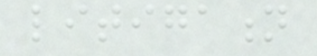litigation
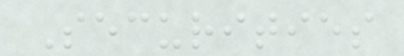Securities
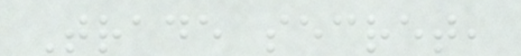Trade secret,
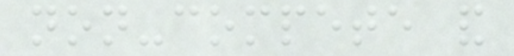non-compete and
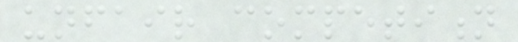unfair competition
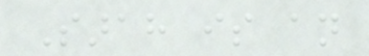Sarah is an
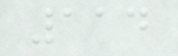114
